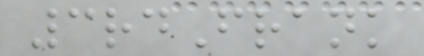3rdFrank
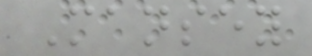Mansey
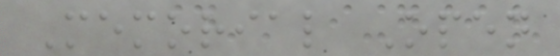Memorial Open
